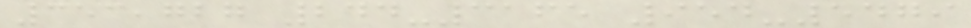353,727 244-3165 954-5479
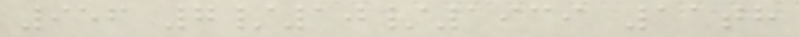956 7/10/1939 11th
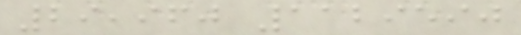29,960 1129590
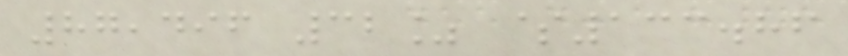87,496 32% $133.86
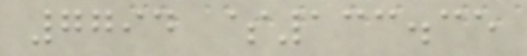7794 $133.35
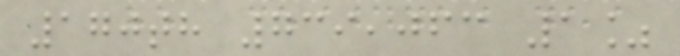170th 739,063 1%
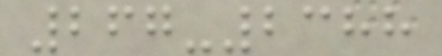267-2388
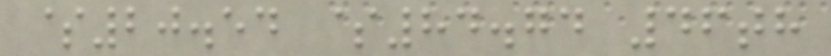$20.54 $84.74 46th
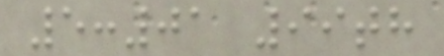5:01 99th
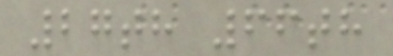27th 66th
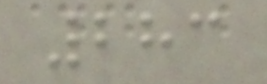283
